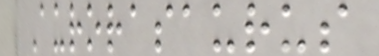Aurorasaurus
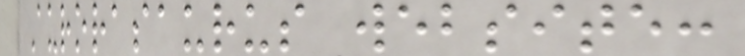Aurorasaurus website:
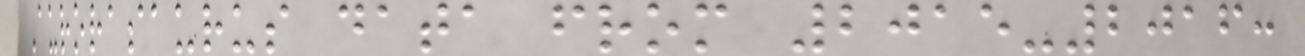Aurorasaurus data from 2015-2016:
